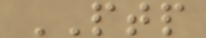PTP
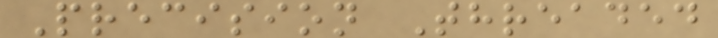Precision Threaded
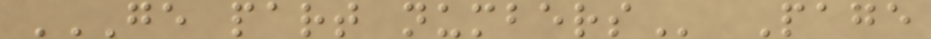GE PART NUMBERS Page
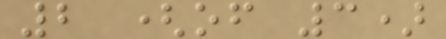2 (of 3)
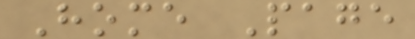Home Page
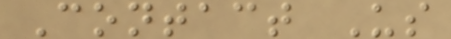Contact Us
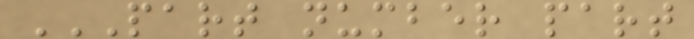PART NUMBER PART
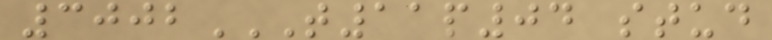3002T11P04 STUD
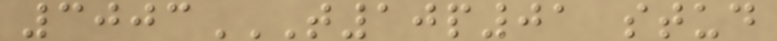3003T10P01 STUD
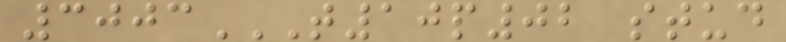3003T10P02 STUD
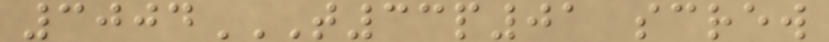3004T33P01 SCREW
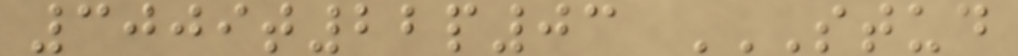3009t22p03 STUD
